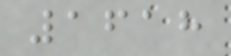1618
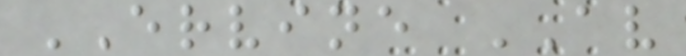ERVINE AV
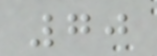70
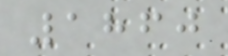1860
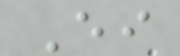Ei
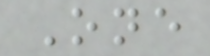One
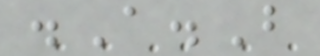.A.B
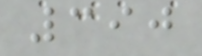390
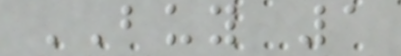BUY 1
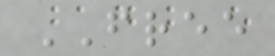FREE
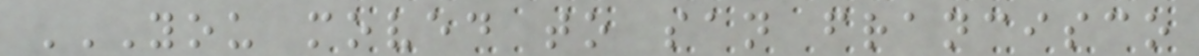YOU MOVED TO SAN FRANCISCO
